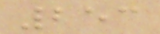253
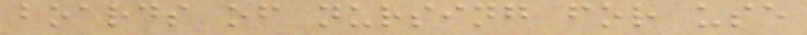boards of nursing for use
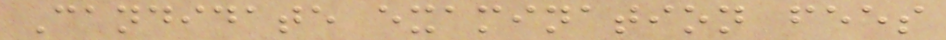Candidate examination fees
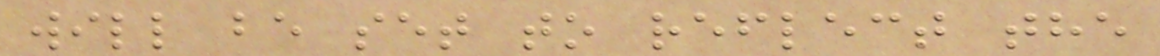will be set to reflect the
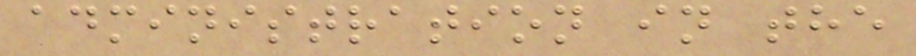administration in the
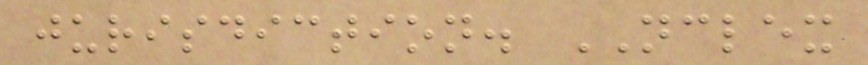jurisdiction. NCLEX
